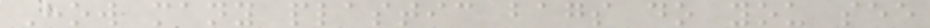How many plastic bags do you see
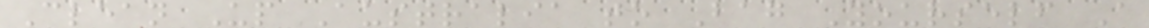Clean Up Australia to Bag Yourself A
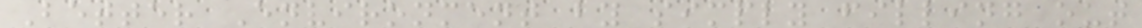Better Environment by simply filling out
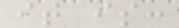it is:
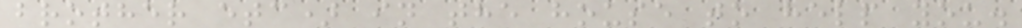brother etc) in the house to help you.
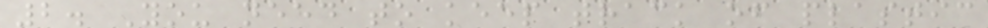2. You need to keep track of plastic
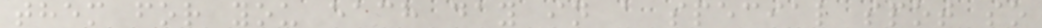them for you each day in a special spot so
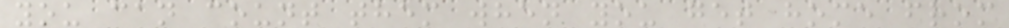you can count them when you get home from
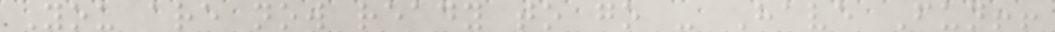You are now ready to go - Have Fun!!
